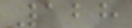128
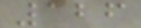126
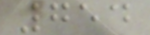754
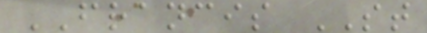FRANCIS ST
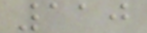110
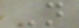N
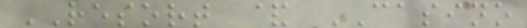RESORT & CASINO
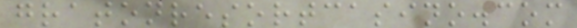gratonresortcasino.com
